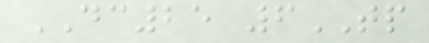DC25 6TP
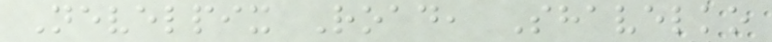Nevelpix Road, Shavelko
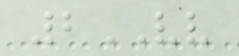2VV
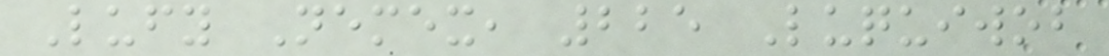Lufy Nemex, 225 Luquiwob
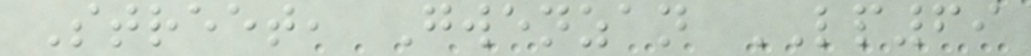Street, Gwenzan LP69
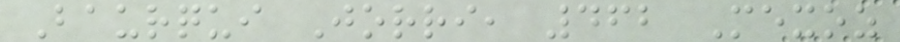Baurqui Jorri, 462 Mexoz
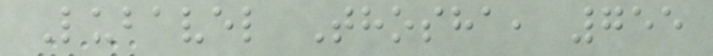Lubavel Thosha, 755
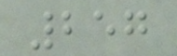257
